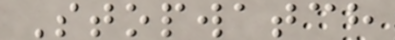Stopwatch
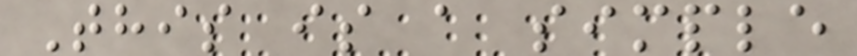This is a simple
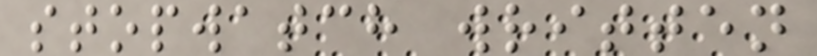stopwatch written
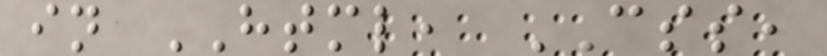in HTML, CSS,
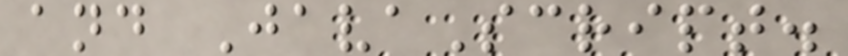and JavaScript.
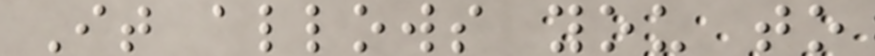It allows you to
